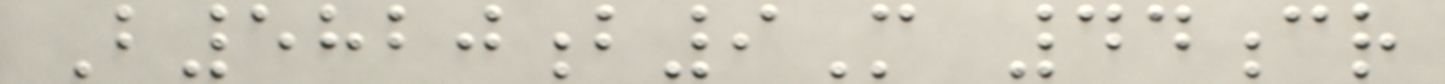B5820b9M 44cr
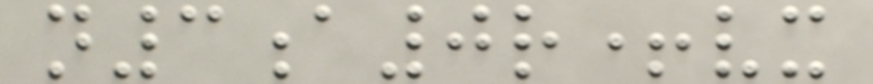n3a0r+vx
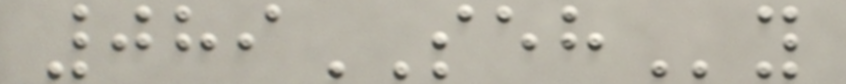089SEHy
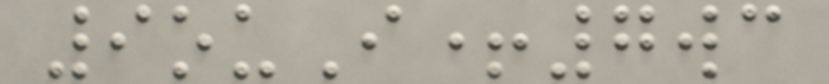9ouI+7wc
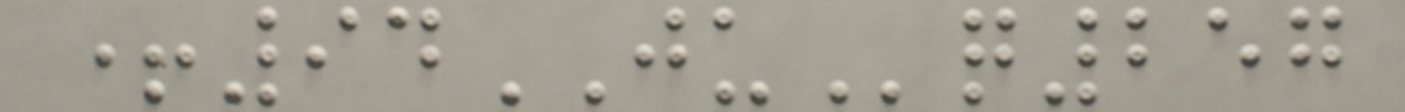+94JUq257
